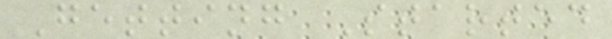Getting Started
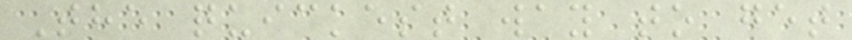The quickest way to get
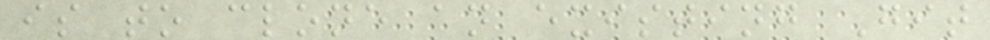is to clone an existing Git
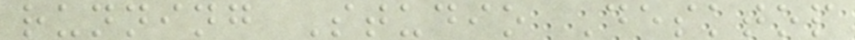running Studio Desktop
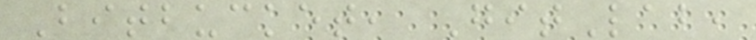Bitbucket, GitLab,
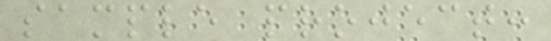sample project:
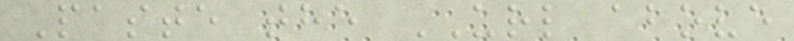Paste the URL above
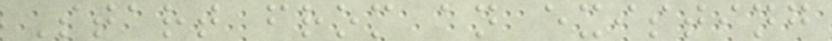Start from an existing
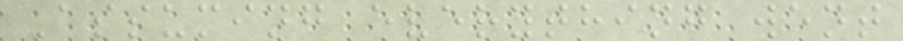Assuming everything went
